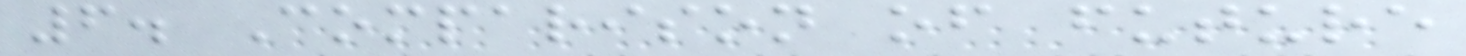6. Comparison of future
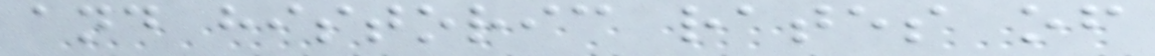and historic rates of
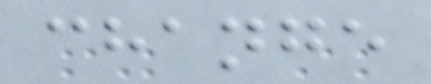change
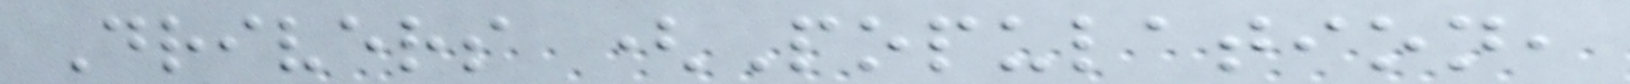Drivers (Population,
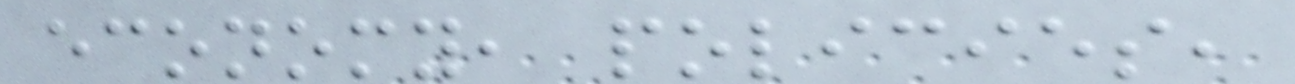economy, policies,
